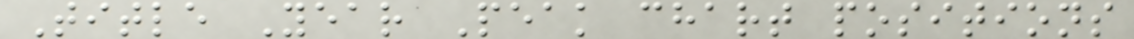Title Year Peak chart positions
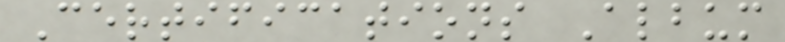Certifications Album
